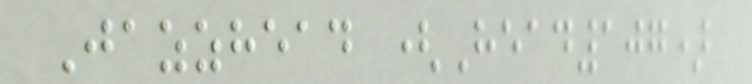Jazzhead (Head107)
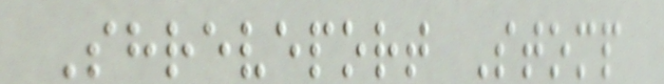Shreveport Stomp
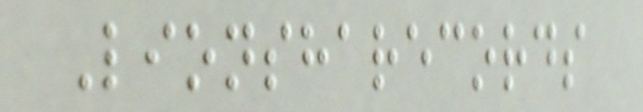Lionsharecords
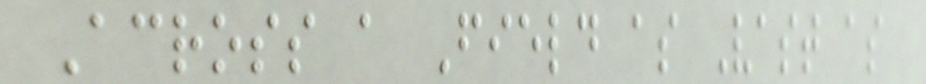Across a Field as Vast as
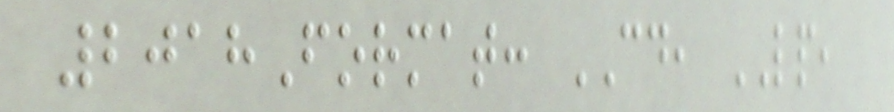2018Format: CD, LP,
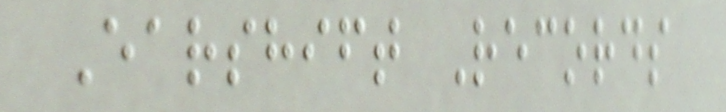Earshift Records
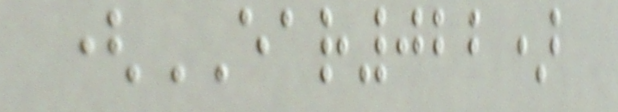(EAR022)
